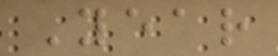Year
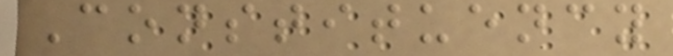Constituency
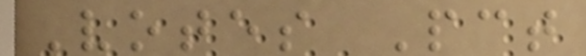Votes Pct
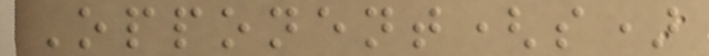Opponent(s)
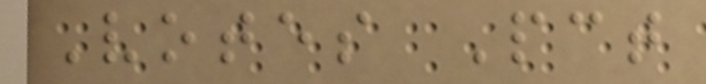Votes Pct
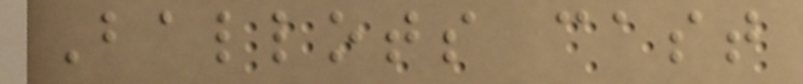Ballots cast
